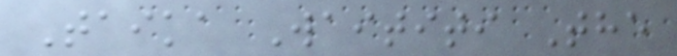Taika Waititi The
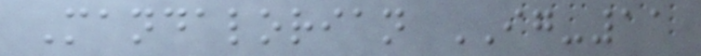Mandalorian IG-11
